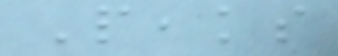Peaks
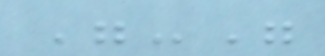"-"
